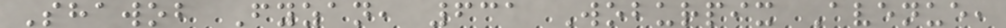Shawob Fyzan, 631 Woburpix Avenue,
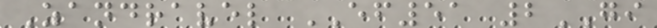Zandravel EF51 2GI
